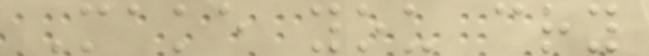Make you cry
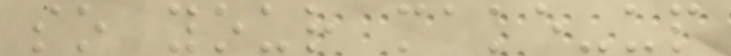so your make-up
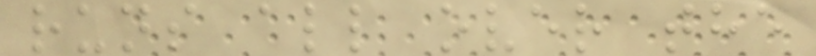runs all over the
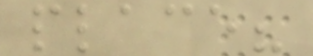place?
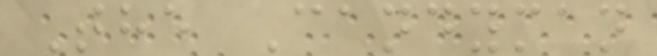The Candyman
